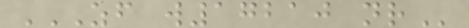ZF W17210 NR
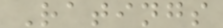Ratings
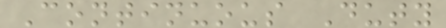Continuous Duty
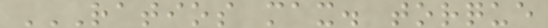RATIOS MAX. TORQUE
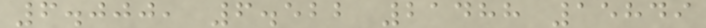6.000, 6.522 21488 15849
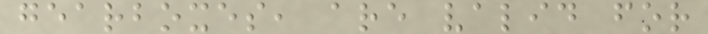gearboxes, are valid for
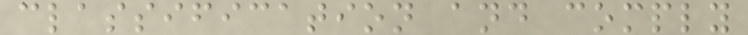classification and comply
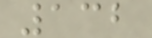132
